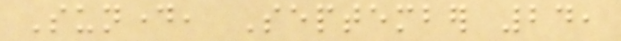Sunday, September 24,
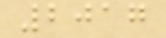2017
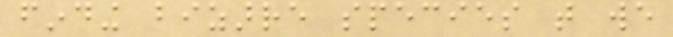finding bizarre species that we
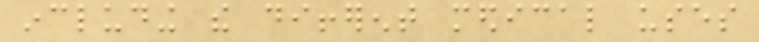including the different medical uses
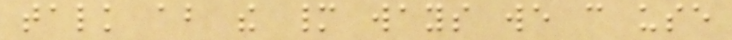talk about the many ways we can use
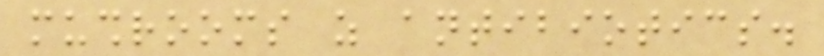mushrooms as antibiotics.
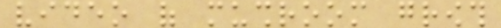video of mushroom growth
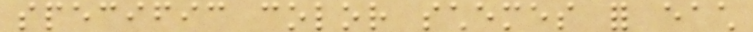specific color schemes for each
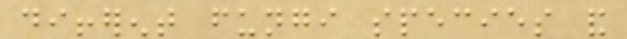different fungi species and
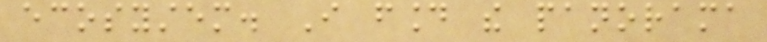ecosystem. I found the panorama
